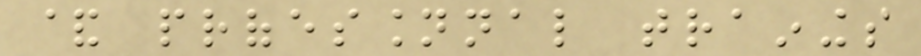& professionnal trainings
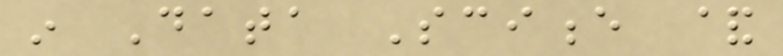in Data Science &
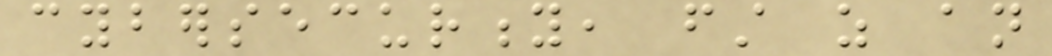cybersecurity, first as an
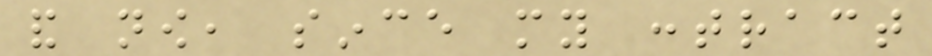and now, since my contract
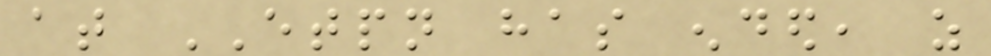at ETPN has ended, as
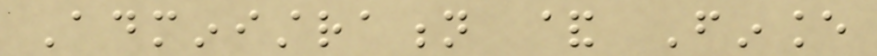Administration & Finance
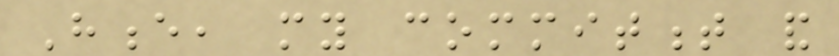Hence, my commitment and
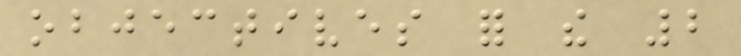objectives for the 2
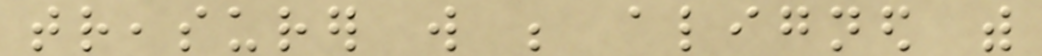treasurer will be aligned with
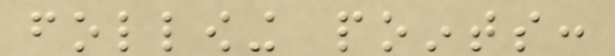following points:
